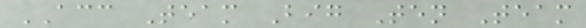ACC Team Big Ten Team
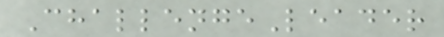ChallengeLeader
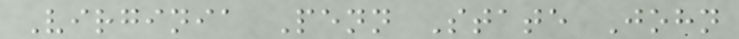Virginia Penn State John
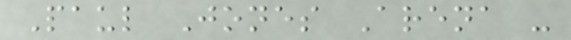Paul Jones Arena -
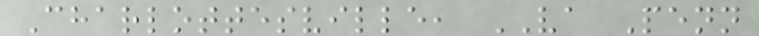Charlottesville, VA Penn
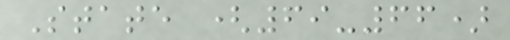State (69-66)
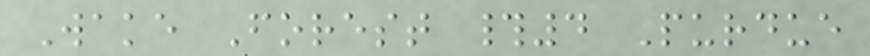Wake Forest #4 Purdue
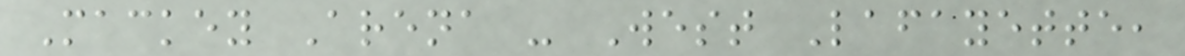Mackey Arena - West Lafayette,
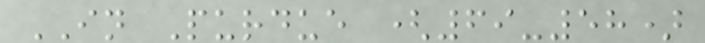IN Purdue (69-58)
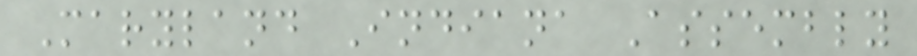Maryland Indiana Assembly
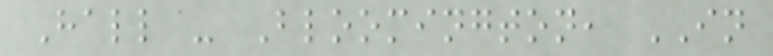Hall - Bloomington, IN
